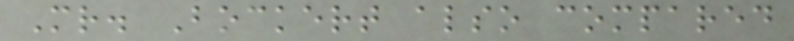Mr. Bockert also compared
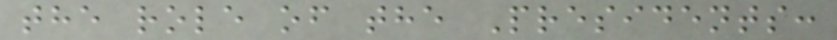the role of the Presidents:
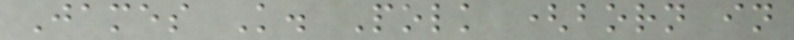James K. Polk (born in
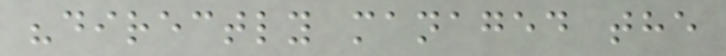"directly managed the
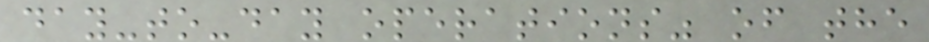day-to-day operations" of the
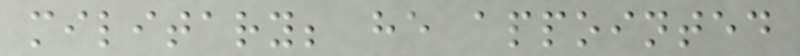military; he appointed
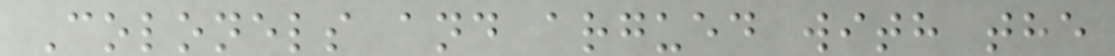Colonels and argued with the
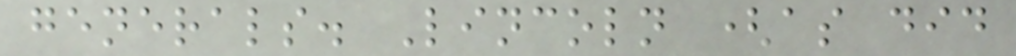generals. Lincoln (as did
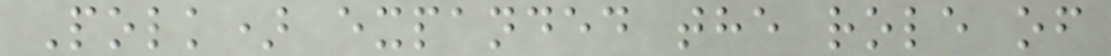Polk) expanded the role of
